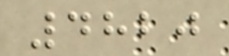4820
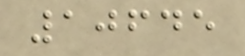10645
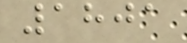1801
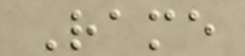Rame
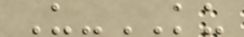U-KU
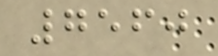7560
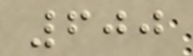600
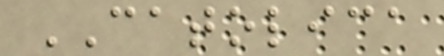CATOLICA
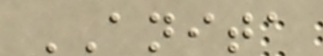ANITA
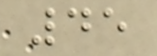45
